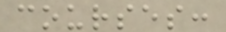courses:
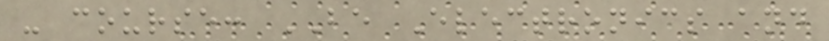- course: BE Electronics and
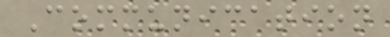Communication
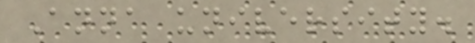Anna university.
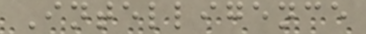Intelligence
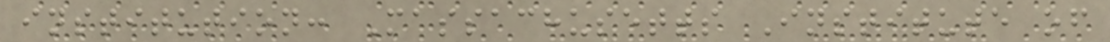institution: Massachusetts Institute of
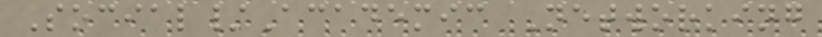Social/Academic Networking
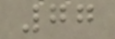77
